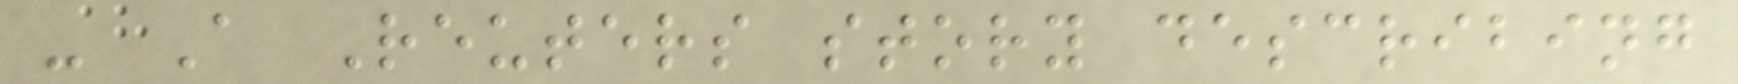- A Reuters story describing
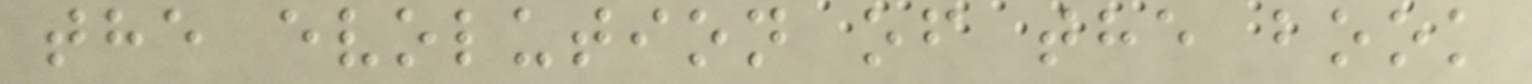the evolution of the book
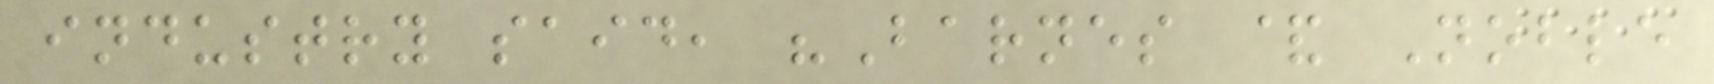industry said, "Barnes & Noble
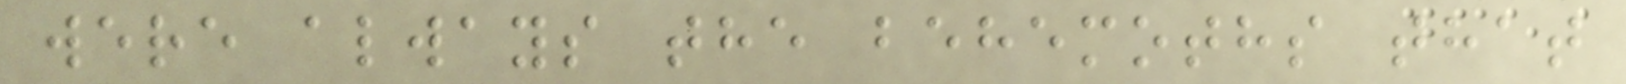were always the behemoths that
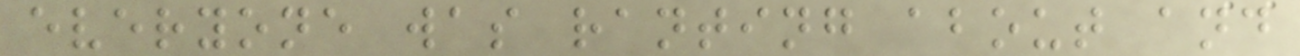everyone was ranting about and
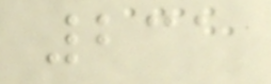231
